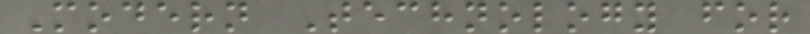Modern Technology for
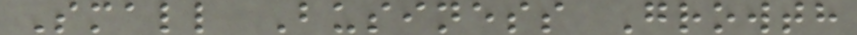Small Business Growth
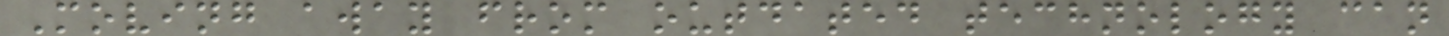Moving away from outdated technology can
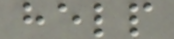help
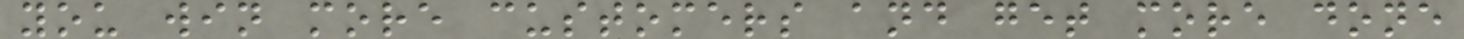you win more customers and get more done
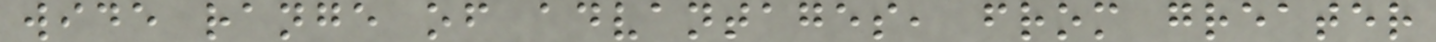wide range of advantages, from greater
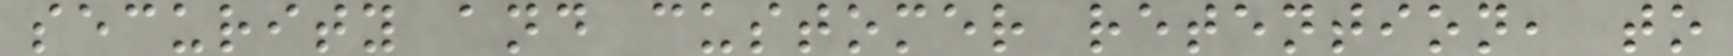security and customer retention, to
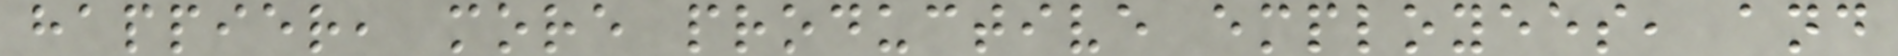happier, more productive employees, and
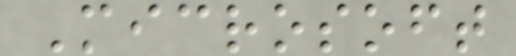Microsoft
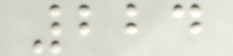224
